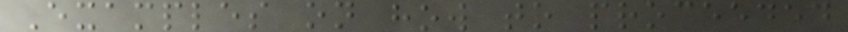Examples on how to proceeded
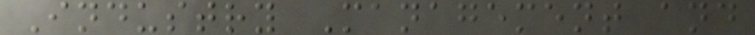Industry Management and
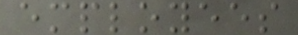employees
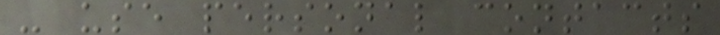- use personal contacts
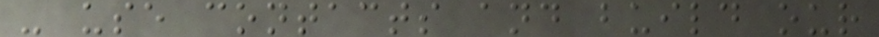- use contacts and build our
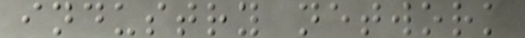industry network
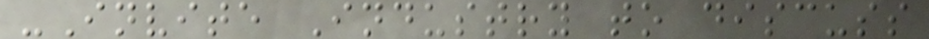-Invite Industry to discuss
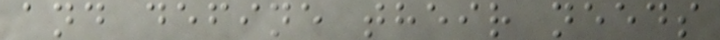and define their needs
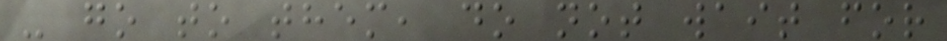- go to them, do not wait for
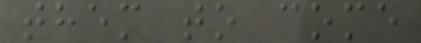them to come
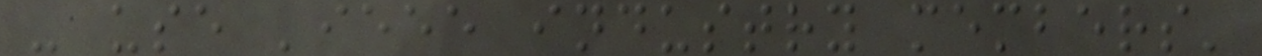- use 'ieee industry members'
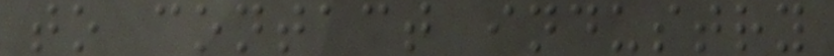to contact industry
